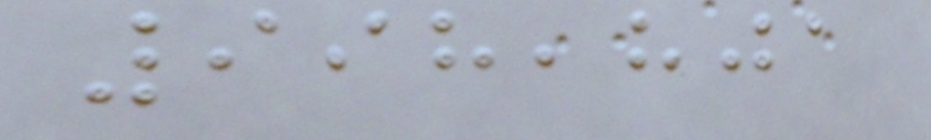998,801
